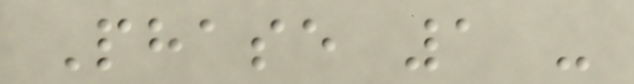Phase 1 -
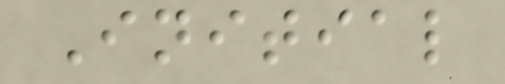Initial
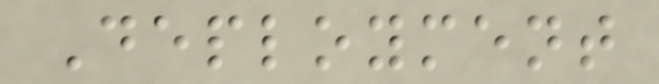Deployment
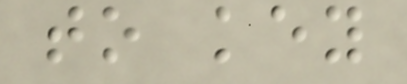to key
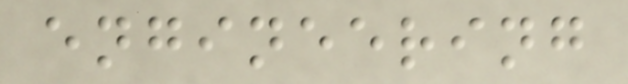engineering
